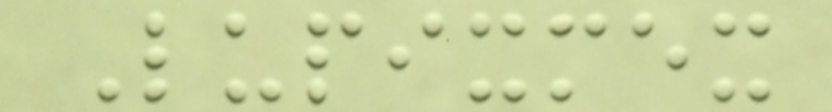Lupixmex
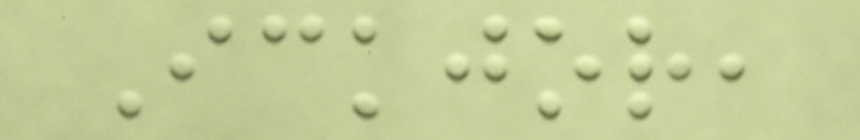Ickjor,
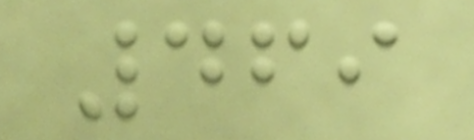469
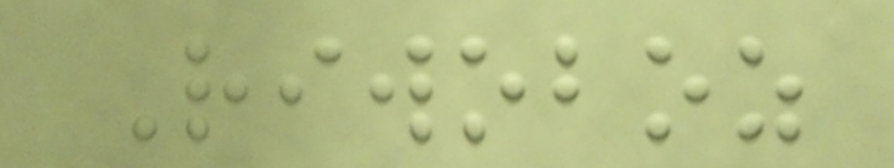Riwoboz
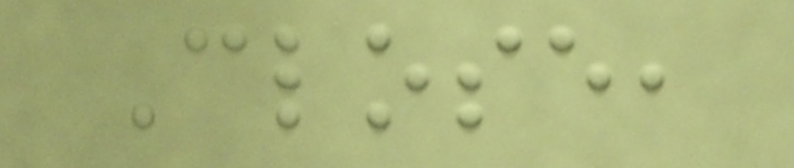Close,
